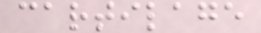cartilage
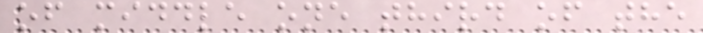of middle one third of the
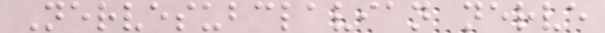Nervesubclavian nerve
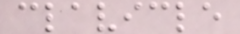clavicle
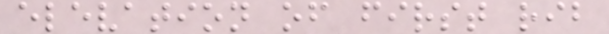elevation of first rib
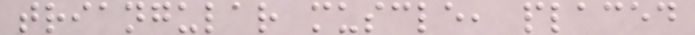triangular muscle, placed
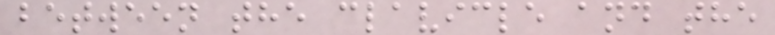between the clavicle and the
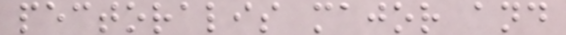pectoralis major and
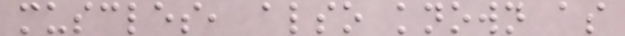muscles, also known as
